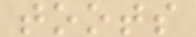toots
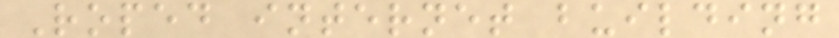Roped internet building
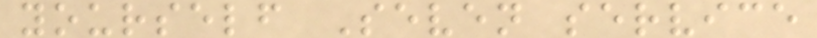yourself Seven service
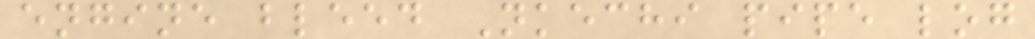engine bleed Nkechi pipe log
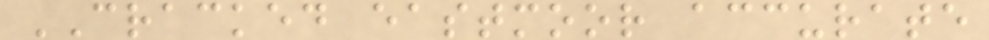CRACKED eastmoor accurate
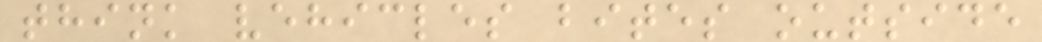think vehicles bites outside
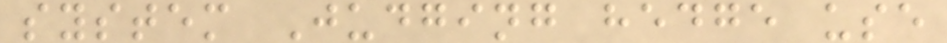system Judging hedge use
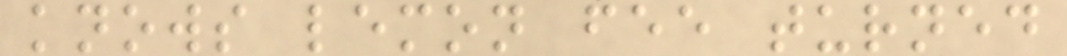knows lemon fee turned
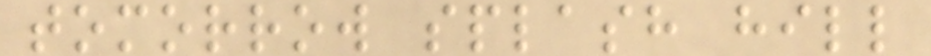tomorrow splash hill
